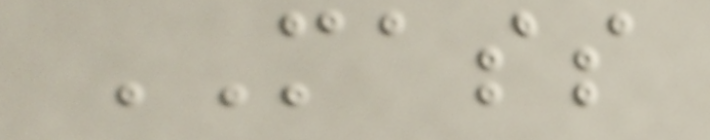MASS
